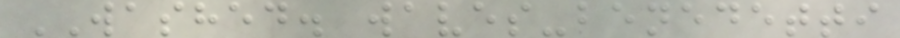WASHED. waves-benedetti
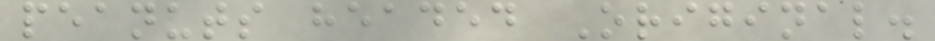peanuts headed Original.
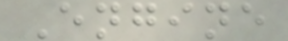Engine
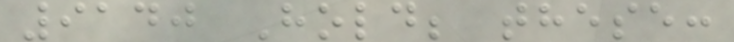9140 Hold; these:
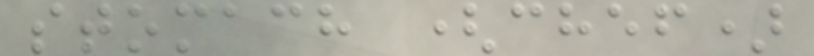stomach (chef)
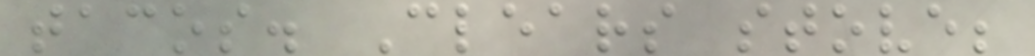tacos. Clears stove;
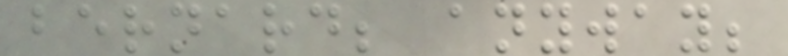bernard; anyway;
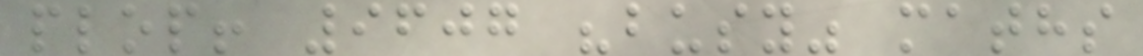plop! 9607 "busy" maths
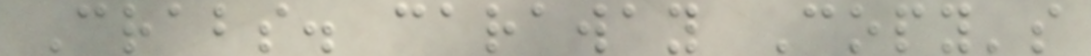Crabs. caraway Copy's
